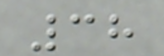38
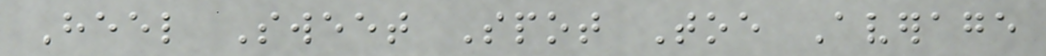Heel Sweet Spot Toe Average
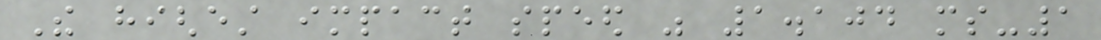The highest impact speed was 1.104 ms-1
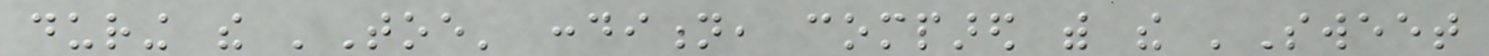during the 'Toe' condition, compared with the 'Sweet
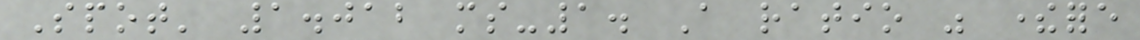Spot' 1.012 ms-1. A ratio was therefore
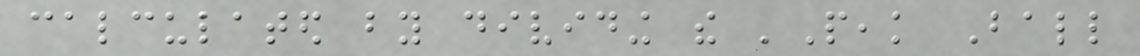calculated by dividing the 'Peak Ball
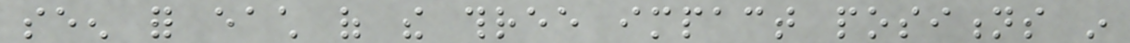seen for each of the three impact positions in
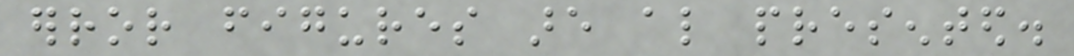error figures are also presented.
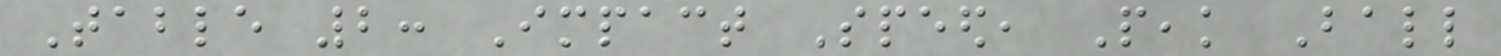Table 2: Impact Speed, Peak Ball
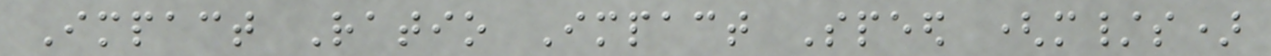Impact Ratio Impact Speed (m/s)
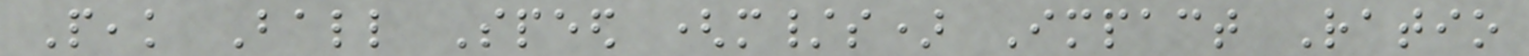Peak Ball Speed (m/s) Impact Ratio
